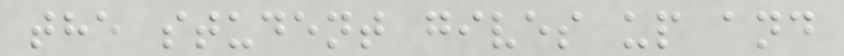the student gives up and
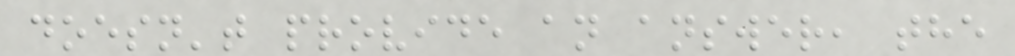doesn't provide an answer, the
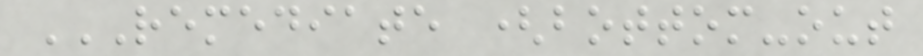REMEDIATE (BOTTOM-OUT
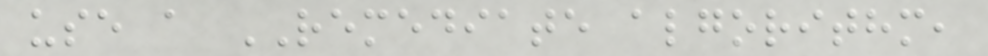use a REMEDIATE algorithm,
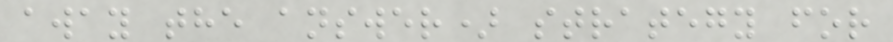away the answer) strategy for
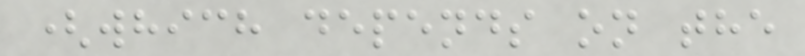(which depends on the
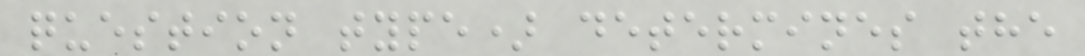question type) determines the
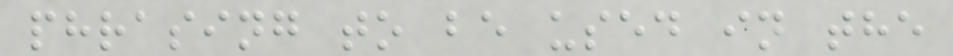phrasing to be used in the
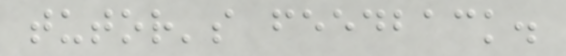tutor's feedback.
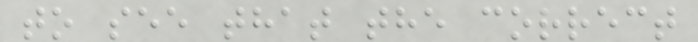to see that the correct
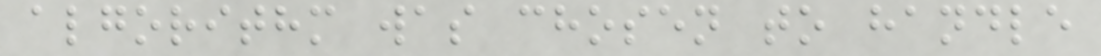algorithm was chosen to handle
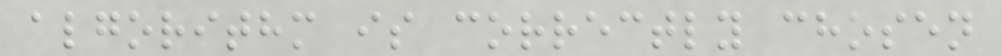algorithm is correctly chosen
